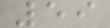59
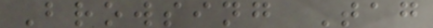Browsing Tag
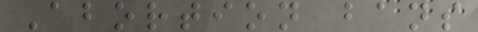Abortion bans
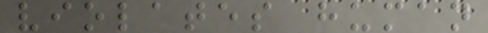violates human
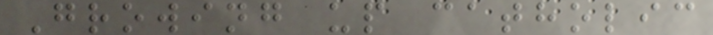Growing up catholic
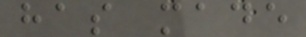has made
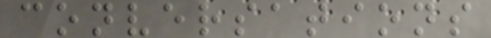conversations
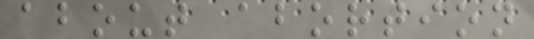about abortion
